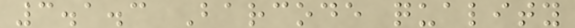3.1.3 Barcode quality
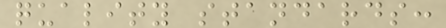quality standards:
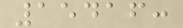15416:
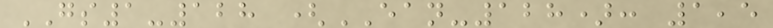GS1-128 (EAN-128): 1,5
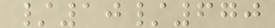/10/670
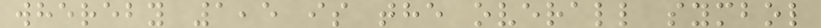whereby 1,5 is the overall symbol
